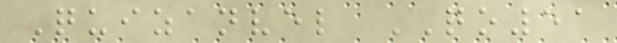Quizanvel QO51
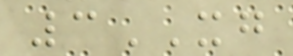3XG
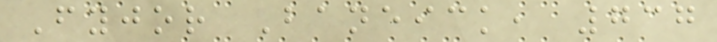Fyjor Baneick, 737
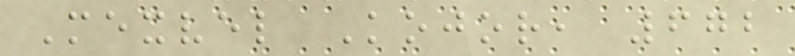Mexvel Kojor, 672
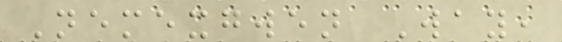Nemexgwen Way,
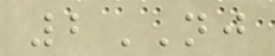2NJ
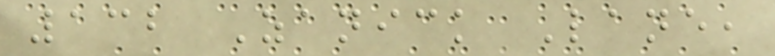132 Zanick Lane,
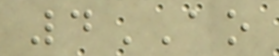4AO
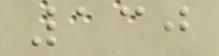130
